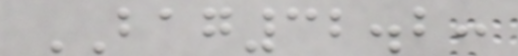BAG32.2:
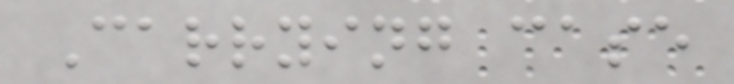Carrying case
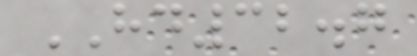HD32.7
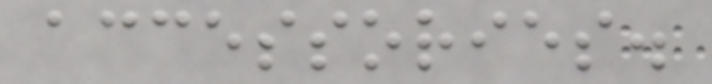accessories.
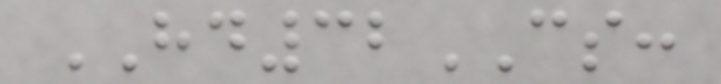HD32CS:
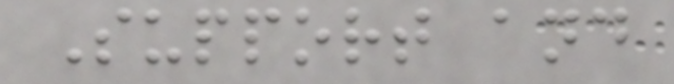Support and
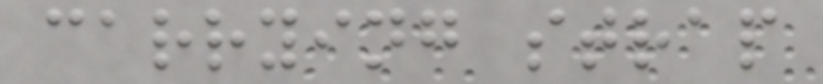carrying strap
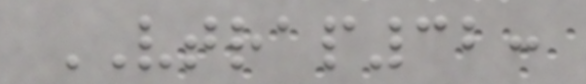VTRAP32:
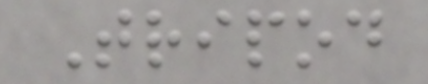Tripod
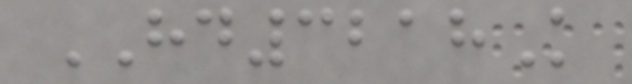HD3218K
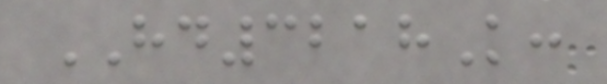HD3218K:
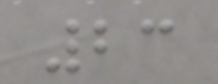23
